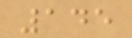145
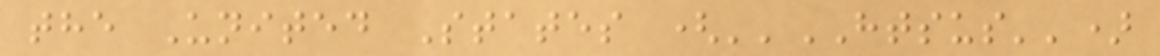the United States (''HTSUS'')
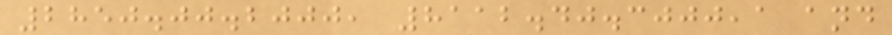2850.00.2000, 8112.40.3000,1 and
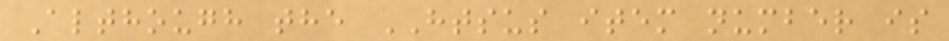Although the HTSUS item number is
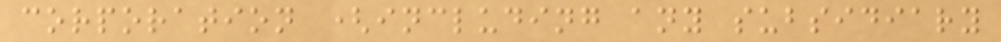corporation (including any subsidiary
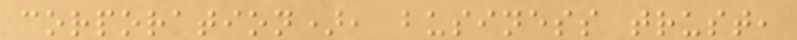corporation), business trust,
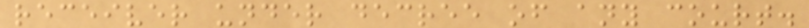receiver under decree of any court.
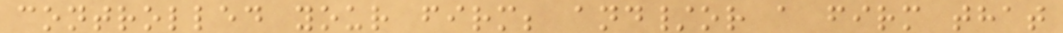controlled your firm; and/or a firm that
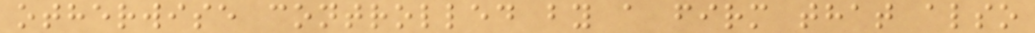otherwise controlled by a firm that also
